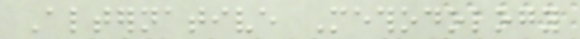Alternative Methodology
